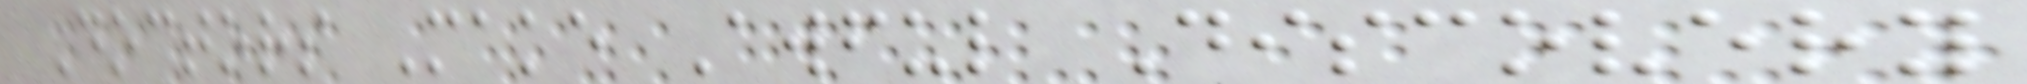Doctors Make Awful Discovery
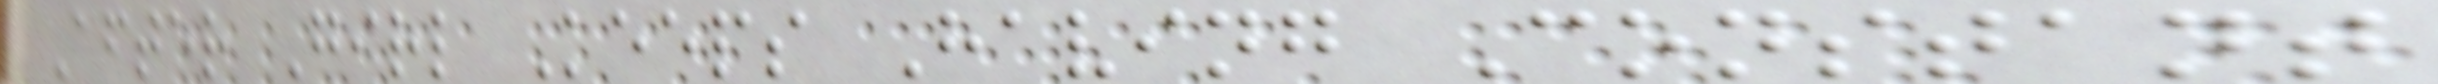After Girl Keeps Having Constant
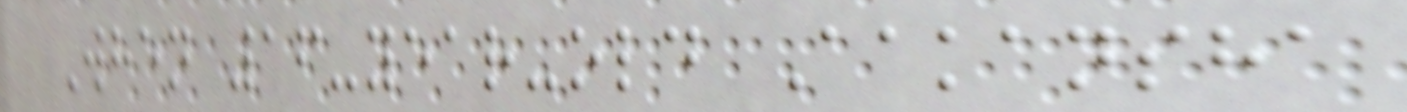When 16-year-old Aakansha
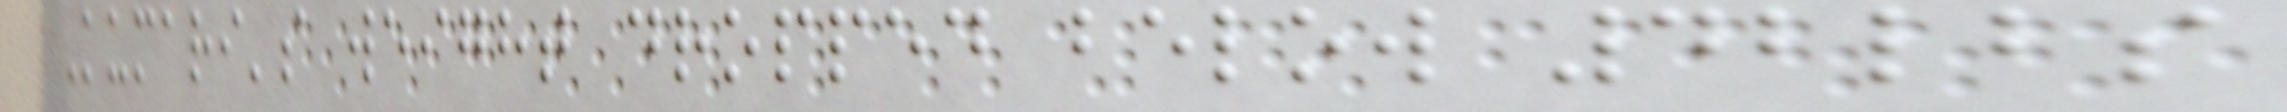Kumari's weight dropped below 42lbs
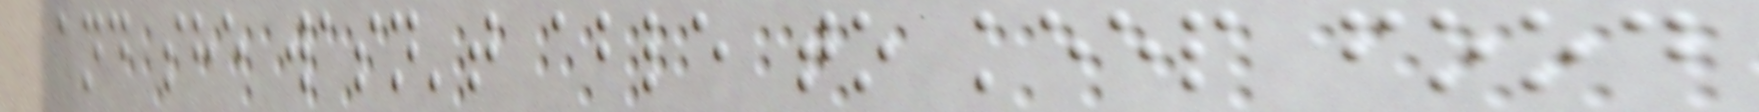and she wasn't able to keep food
